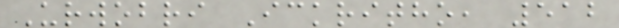Urwobri Ickritho, 512
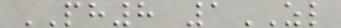PH8 1ZL
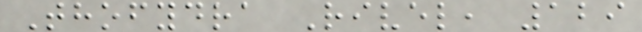Thofydra Rivel, 129
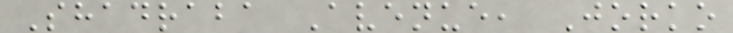Shadraba Avenue, Jorko
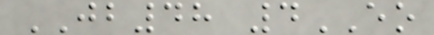JB48 4EO
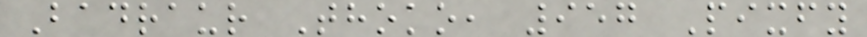Badraur Thoko, 957 Pixfy
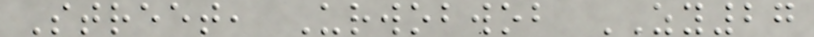Street, Urwobwob ZY27
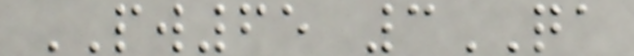PW65 3QA
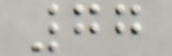77
